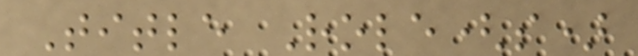Title Role(s)
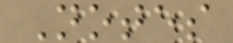Notes
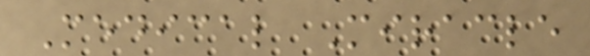Medical Miracle
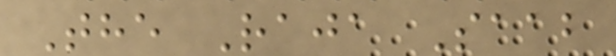The Raja Saab
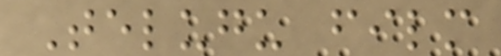Telugu film
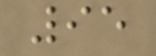95
